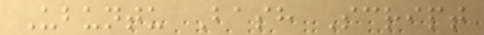Ubuntu Bash Script
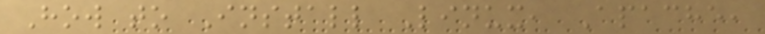How to Install Linux, Apache,
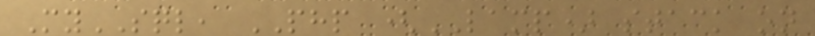MySQL, PHP (LAMP) stack on
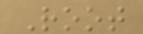Root
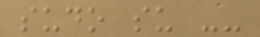sudo su --
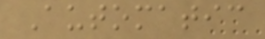Automatic
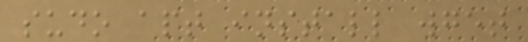sudo apt install wget
